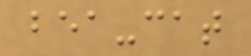bea-cat
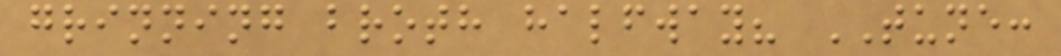grinning broth halfway? TUNE:
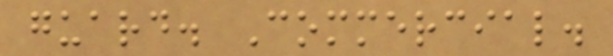guard. Commercial.
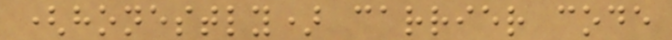(honestly) carrier code
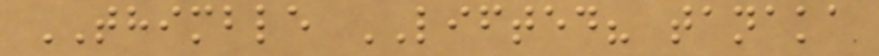THIMBLE LIFTED? tanaka
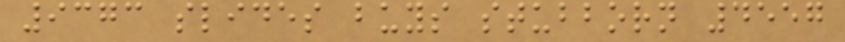9373 slides buys stubborn 4557
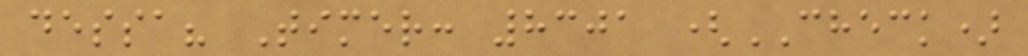dessa? Timer: 8301 (CHECK)
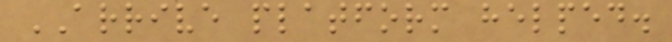ARRIVE platform helped.
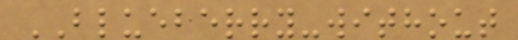BLUEBERRY-without
